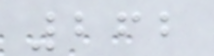262
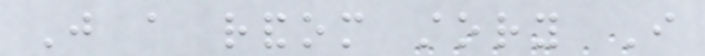Just a random story I
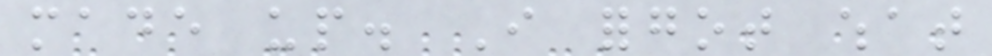made up. I forgot what
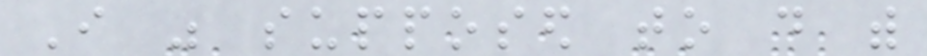I was supposed to do with
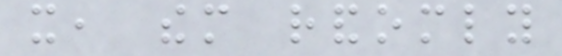it, them randomly
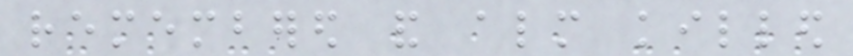remembered and almost killed
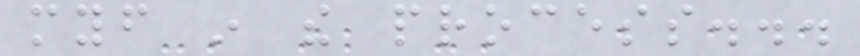myself in the process...
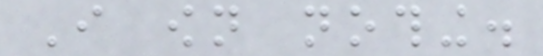I own nothing.
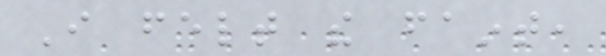I felt the faint,
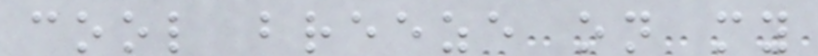cool breeze on my
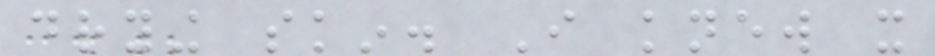drying skin. I knew it
